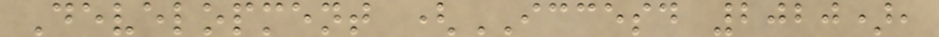Development (ICCESD 2020),
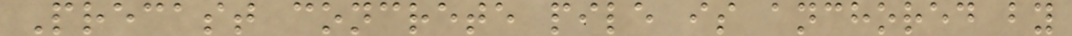Precast concrete pile is anchored by
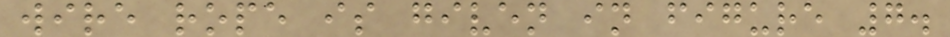wire rope is given in figure 7.
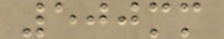500mm
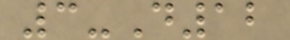3-D12
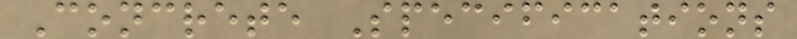Concrete Specifications
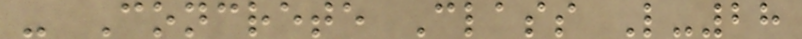- Concrete Class L-28
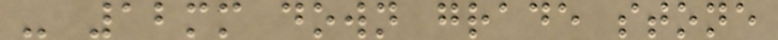- 12mm down grade stone
